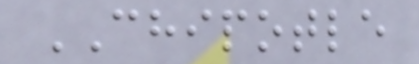CHIPOTLE
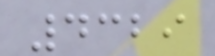4329
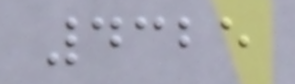4325
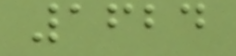1624
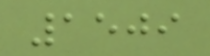1509
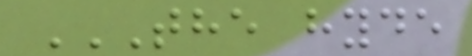THE HYDE
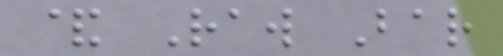& Raw Bar
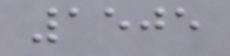1505
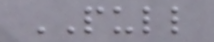PULL
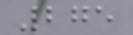275
